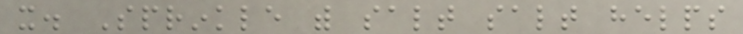it. Sprinkle with salt salt helps
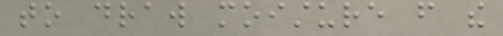to draw moisture from the
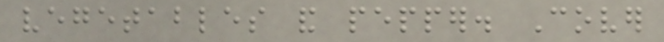vegetables and pepper. Cover
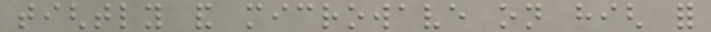tightly and microwave on high for
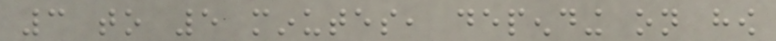3 to 5 minutes, depending on how
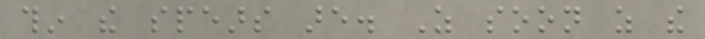thin the spears are. As soon as the
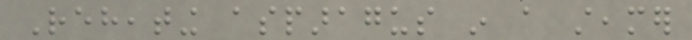Reheating asparagus in a steamer
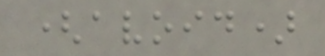(avoid)
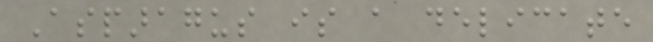Asparagus is a delicate
